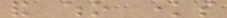and who knows
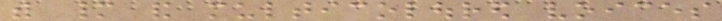with many and multicoloured voices
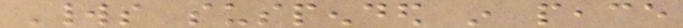Worlds suspended in peace
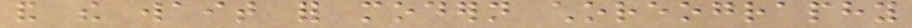and the wait for modern choreography
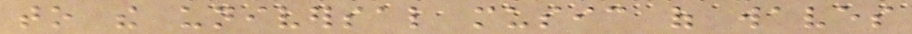to the universal music of waves
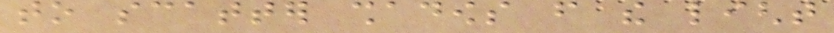to scatter shadows from the light
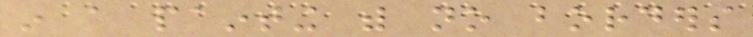in a painting with no borders
